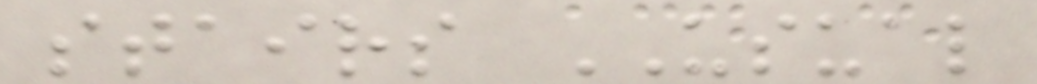stairs USUAL
